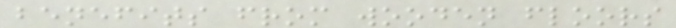benefits from wooden floors
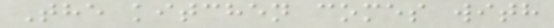The kitchen comes with
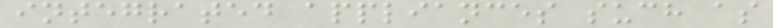integrated appliances such as
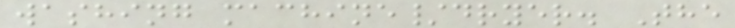washing machine/dryer. The
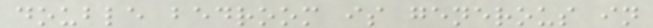double bedroom is generous in
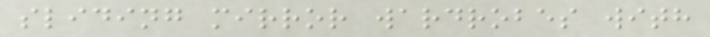sliding mirror wardrobes with
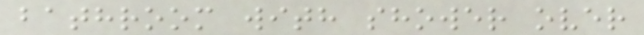bathroom with shower over
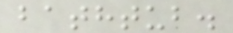bathtub.
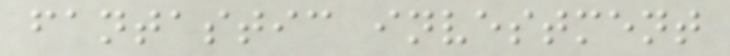fantastic investment
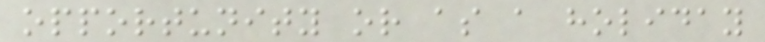opportunity or as a holiday
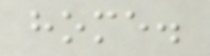home.
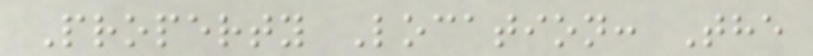Property Location: The
